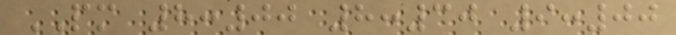PM 8:00 8:30 9:00
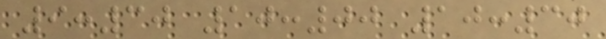9:30 10:00 10:30
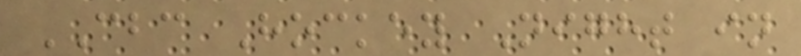CBC Hockey Night in
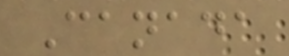Canada
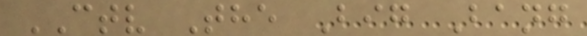CTV The Big Bang
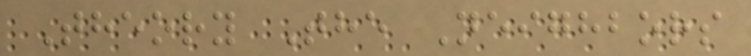Theory The Neighbors
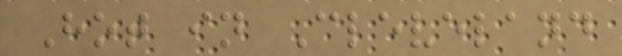Hot in Cleveland
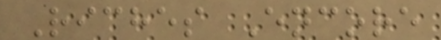Riches Encore
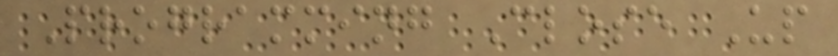Programming Close Up
